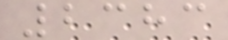2383
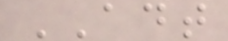ADT
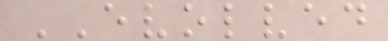EVOLVED
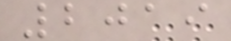2019
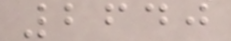2640
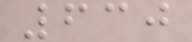630
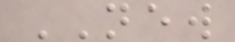NEW
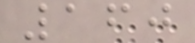160
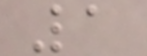1
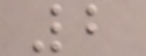2
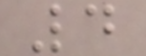4
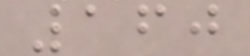160
